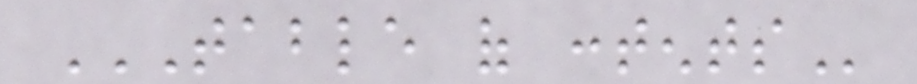TABLE OF CONTENTS
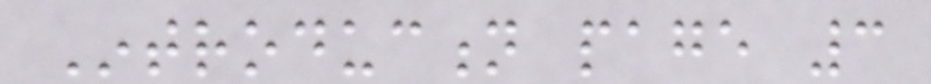Introduction page 3
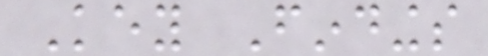Key Findings
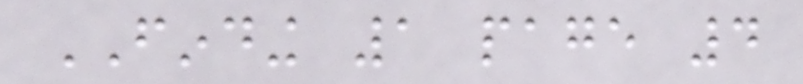FINDING 1 page 4
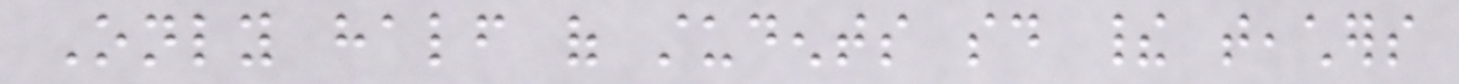Only half of students said their teachers
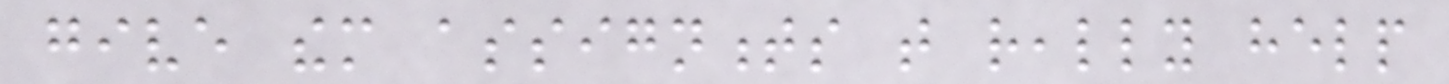give them assignments that really help
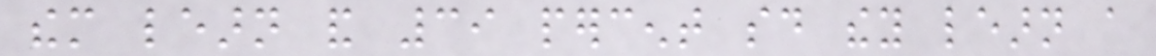them learn and 39 percent said they learn a
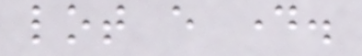lot every day.
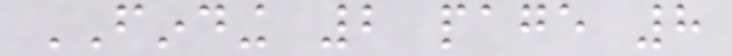FINDING 2 page 8
